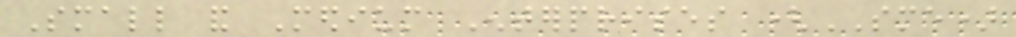Small and Medium Enterprises (SME)
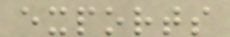exports
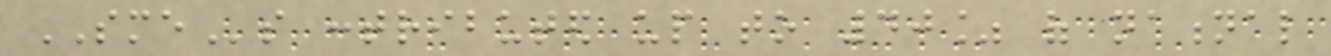SMEs contributed up to 40% of national
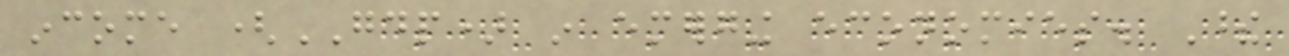income (GDP) in emerging economies. These
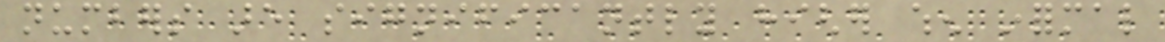numbers are significantly higher when informal
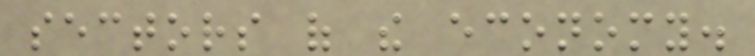sectors of the economy.
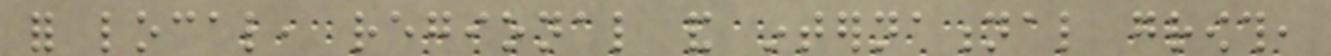for local, regional and international growth,
